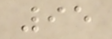95
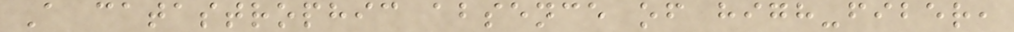A catastrophic absence of high-fiber,
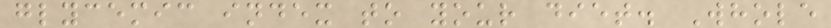glycemic index to your diet. Whole
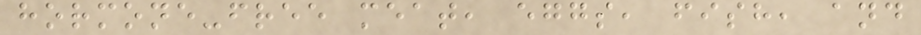hormone-free meat, eggs, fish, and
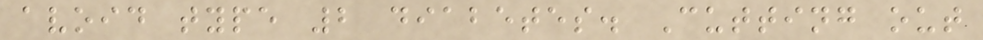avoid type 2 diabetes. Cutting out
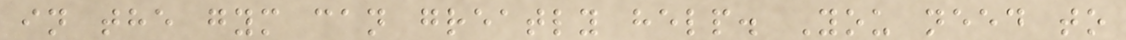in the gym can greatly help. You need to
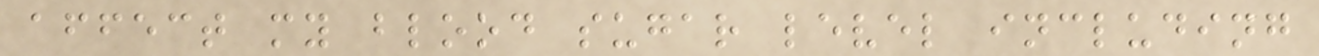affect my blood sugar level including
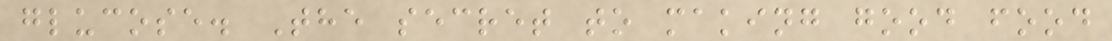glucose. The secret to making good food
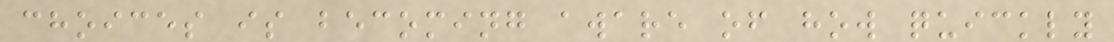choices is becoming aware of how quickly
